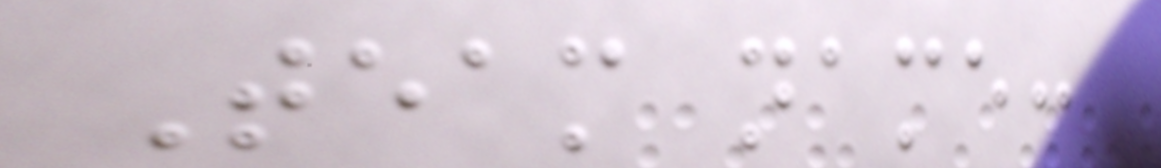Team name:
